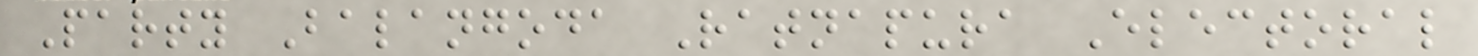Party Balangoda Ratnapura Electoral
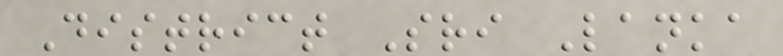District Sri Lanka
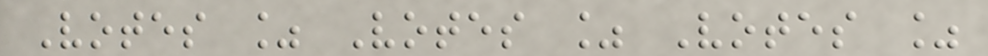Votes % Votes % Votes %
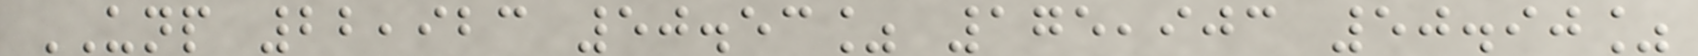UNP 22,923 50.53% 175,903 50.90%
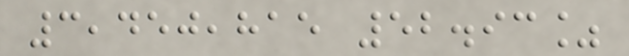3,450,815 52.93%
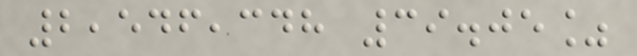2,546,348 39.05%
